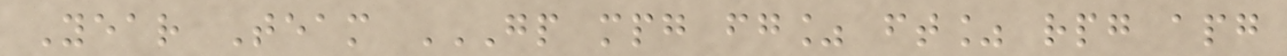Year Team GP MPG FG% FT% RPG APG
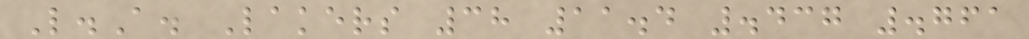L.A. Lakers 38 11.4 .437 .761
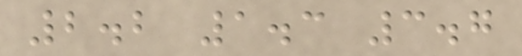2.2 1.3 3.7
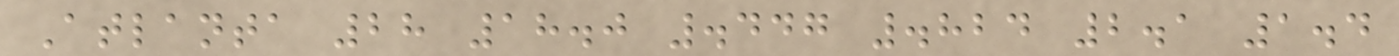Atlanta 28 18.0 .447 .824 2.1 1.4
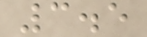3.5
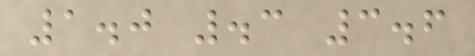1.0 .3 3.6
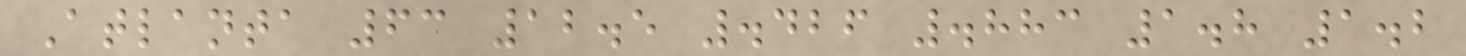Atlanta 63 12.5 .426 .883 1.8 1.2
